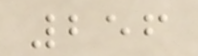256
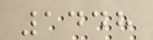1448
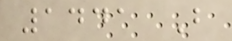1441 B
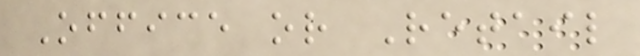Office or Retail
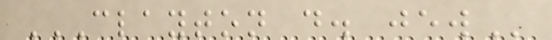CLAYTON D. JEW
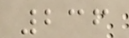236
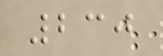230
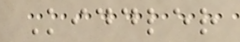Kiddler
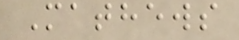Mathews
